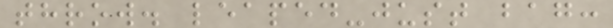throw. leaped-just bag:
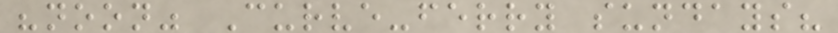"noon" Curve-ferry sundays?
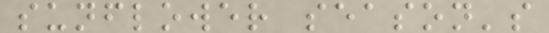sunflower season's
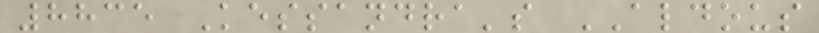8835 Kessandra's ALDOUS
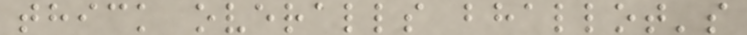thick overalls bhallot's
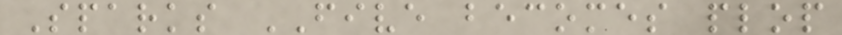Sparks FIVE becomes plop
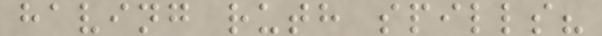having ruth spills?
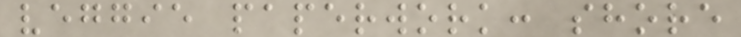veggie paperwork: shore
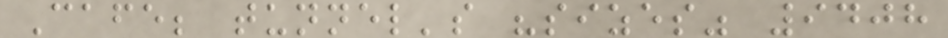Cafe; tunnel's "sizes" 9408
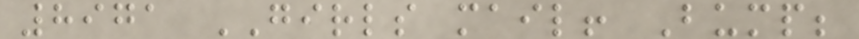8971 GIRLS mail! Bump;
